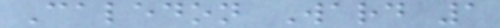Caledon Ward 1
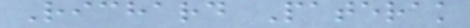Richard Paterak
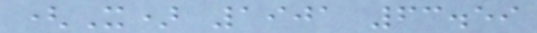(X) 1901 63.59
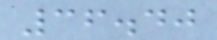36.40
